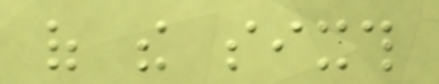of the sixth
